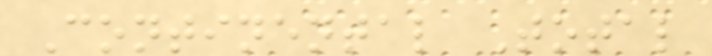Continental Total
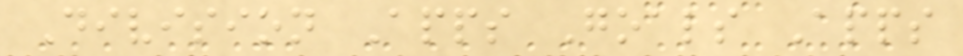Division Apps Goals Apps
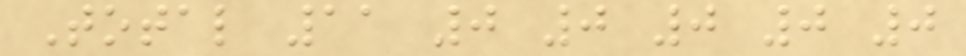Total 11 0 0 0 0 0
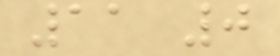11 0
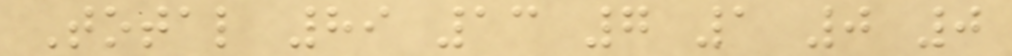Total 89 13 7 1 0 0
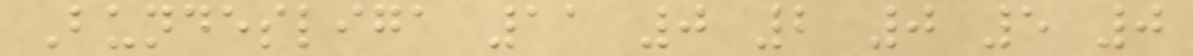Bundesliga 11 0 2 0 5 0
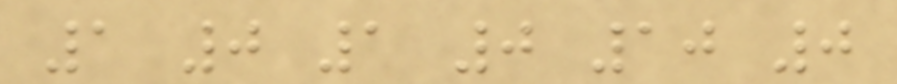1 0 1 0 10 0
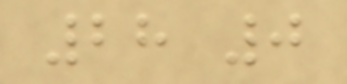28 0
